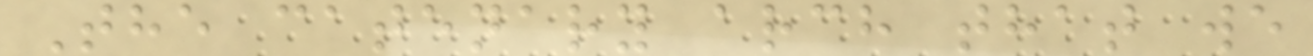The catenary arch that we
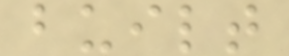built
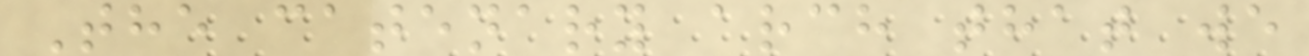The catenary arch that we
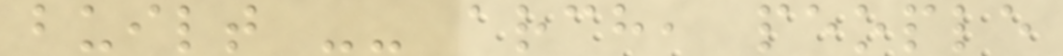built -- arch, people
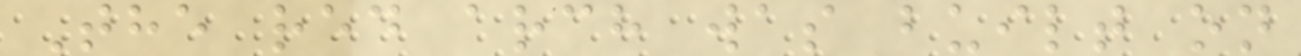The red arch was built on
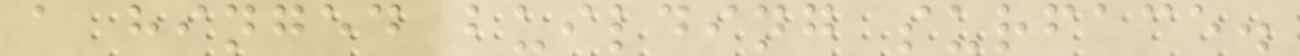a hinged building surface.
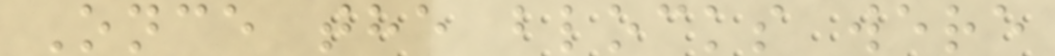Once the blocks were
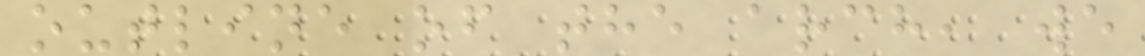outline of the arch, we
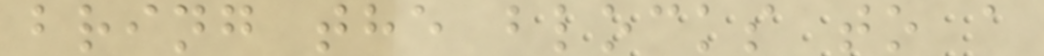bring the blocks to a
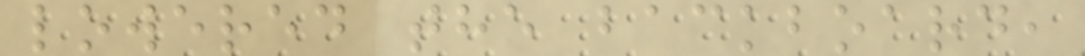lowered the backboard,
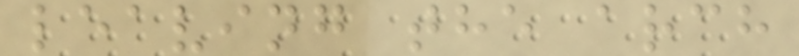leaving the arch
